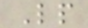Lp
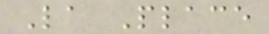La Place
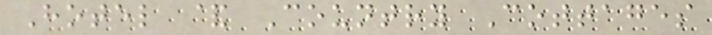Hotel & Country Cottages
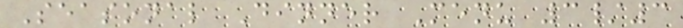Seasonal Dinner Menu 3/3
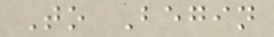To Begin
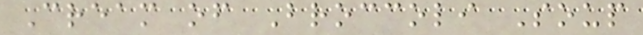Cream of Broccoli Soup
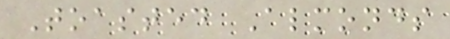Toasted Almonds
